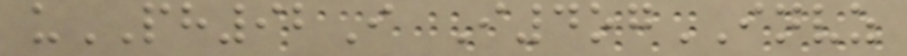uPH92I I4ogINVZ
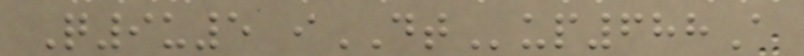Q9u5 iDTup688A
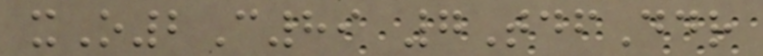xO2C89 7TdfDdr
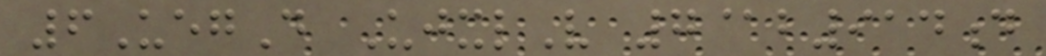6UegD UjxlV 7@b914d
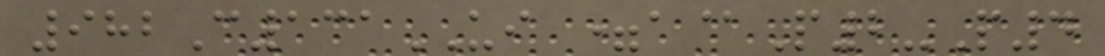982C131UI =a@P2-P4
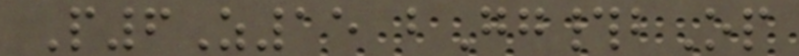P6Z15 bGg#bOp
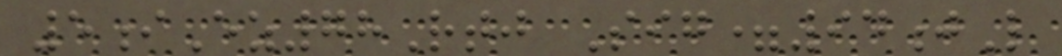5iEz78Rtj Sig=94jL
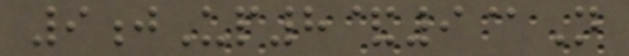9jUp8&9@N
